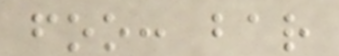foo: bar
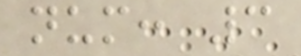num: 3
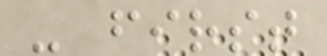- first
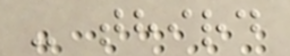- third
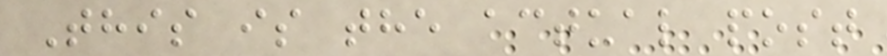This is the actual post
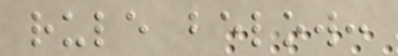rule below:
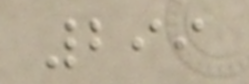299
